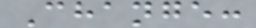Change:
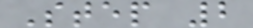Step 2
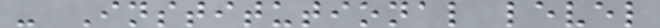- Institutional level
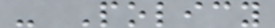- Policy
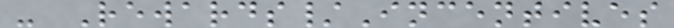- Rewards/Incentives
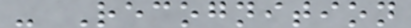- Recognition
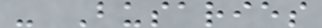- Busaries
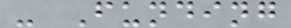- Funding
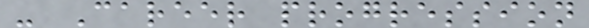- Career progression
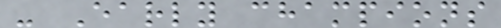- Early champions
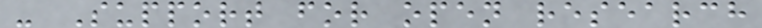- Support for open research
